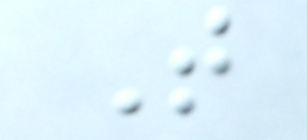T
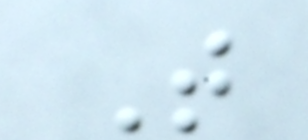T
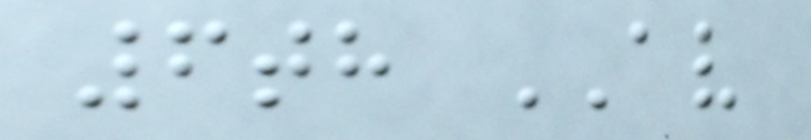6th AV
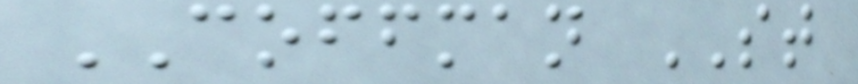COFFMAN ST
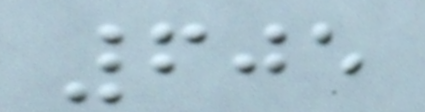605
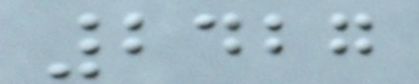2427
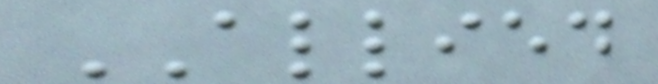ALLIED
